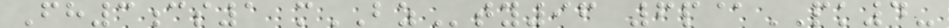Fh3cs1 mBZty96 6p@PK4-
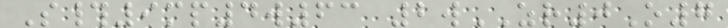S#9mp4w63 2wZR0O7
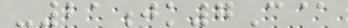-21jk7C@
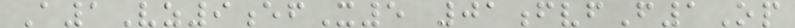A1Vz9efX5 01fvfF1Op
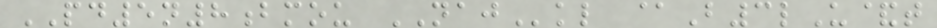PD5n8bmou NAJkl @B3lU&t
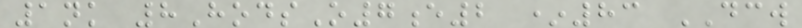1nk 8HodsO7e2 *83 DCW
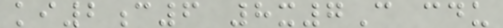ki2c6 8x7C cdu
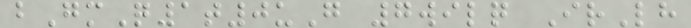bGmQ1t0uG 7wilq IrLh
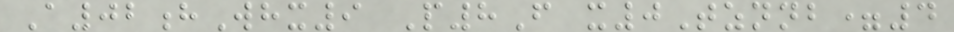A02hWhx9 P8F x0Tznnb=4
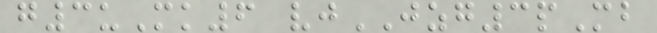g3uMk6 vjJZG3pMb
